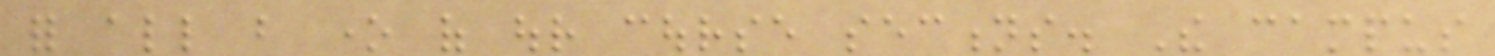for all but one of our course sections. The campus
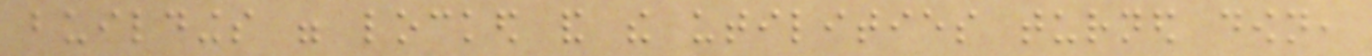buildings were locked and the utilities turned down,
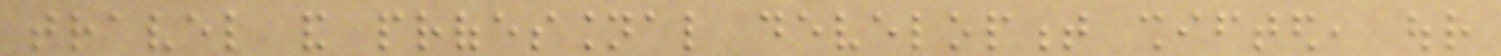travel and professional development shifted, our
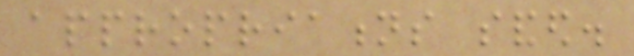appropriations sanded.
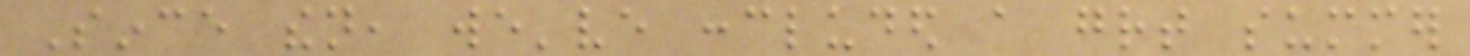Since then, we've concluded a great summer
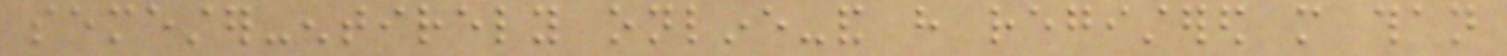semester-entirely online-and have registered more than
